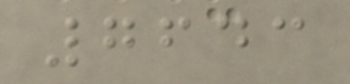7643
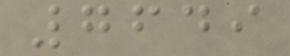7649
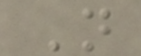N
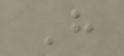H
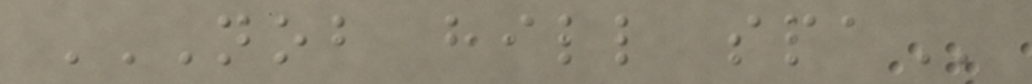NOB HILL SPA
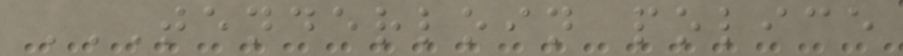TENDERLOIN POLICE
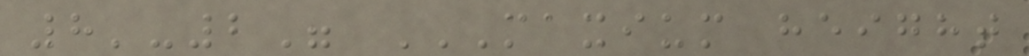8'-2" MAXIUM HEIGHT
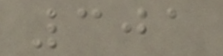301
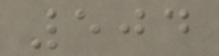504
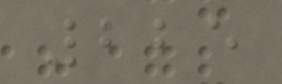225
